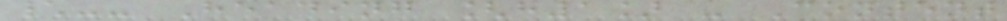\-- Heading [h1] - Content
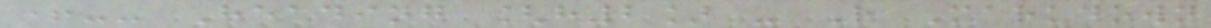+-- Heading [h2] - R Markdown
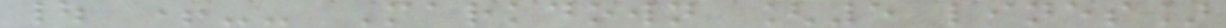| +-- Markdown [5 lines]
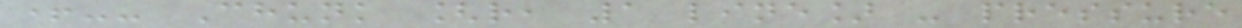+-- Chunk [r, 1 line] - pressure
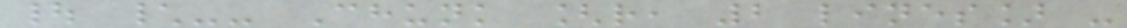| \-- Chunk [r, 2 lines] -
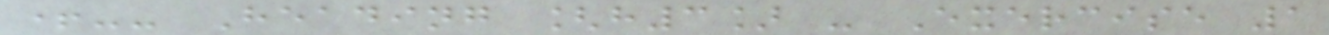+-- Heading [h3] - Exercise 1
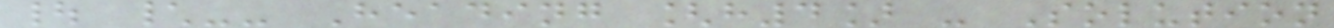| \-- Heading [h4] - Solution
